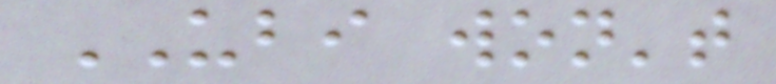UBI won't
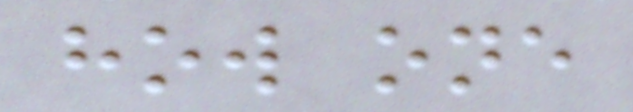how one
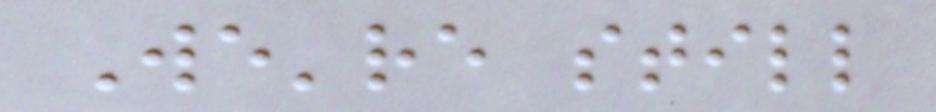We're still
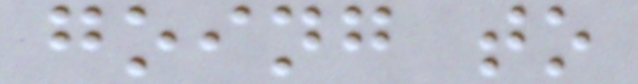going to
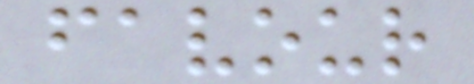favour
